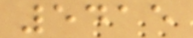5415
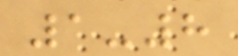1-8
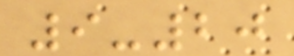9-20
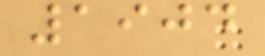1904
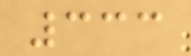333
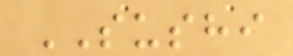SUSHI
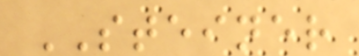STEINER
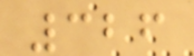326
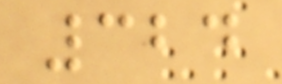324
